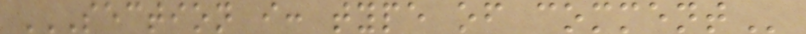SECTION I: TYPE OF COMMENT
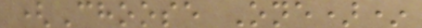(Choose One)*
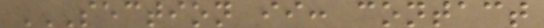SECTION II: CONTACT
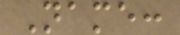Name:
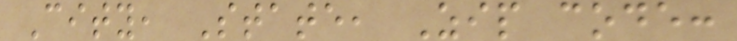City, State, Zip code:
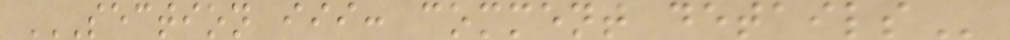SECTION III: COMMENT DETAILS
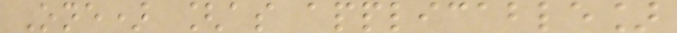One) [as applicable]
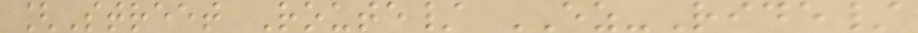[Street Route/ EZ-Ride/
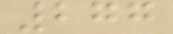277
